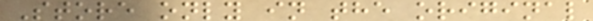Store only in the original
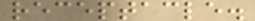receptacle.
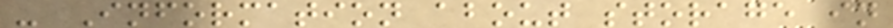- Information about storage in
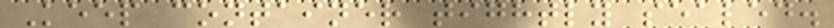Keep container tightly sealed.
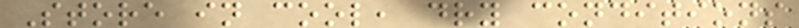Store in cool, dry conditions
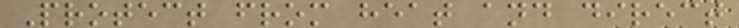Protect from heat and direct
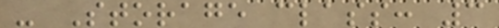- Storage class: 3
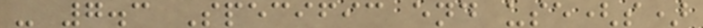- 7.3 Specific end use(s)
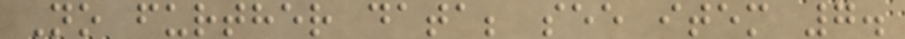No further data; see item 7.
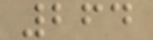264
